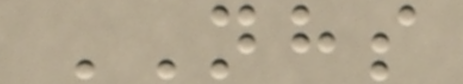NHS
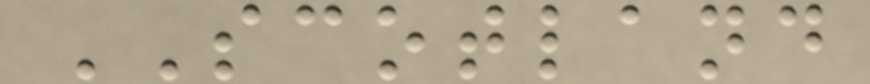SCOTLAND
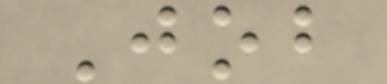Job
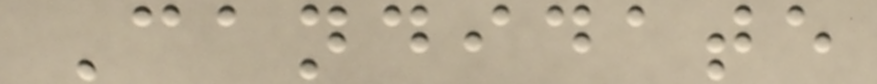Candidate
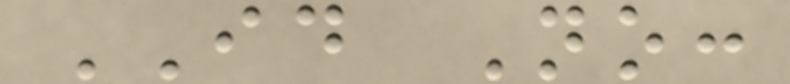ID No:
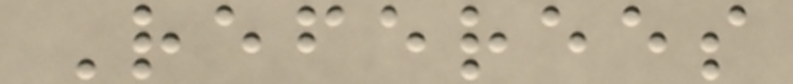Referees
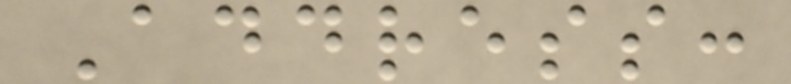Address:
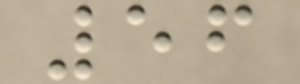56
